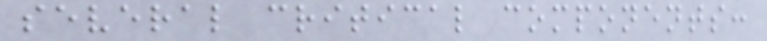several critical components:
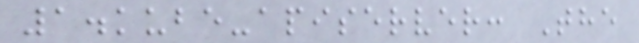1.kube-apiserver: The
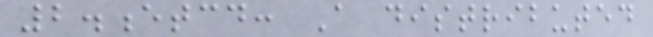2.etcd: A distributed
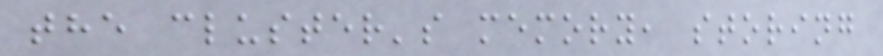the cluster's memory, storing
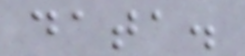data.
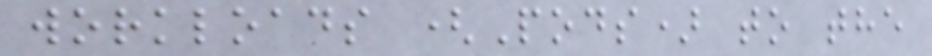workloads (Pods) to the
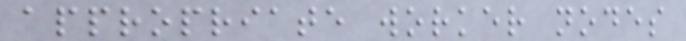appropriate worker nodes
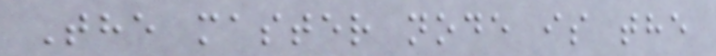The master node is the
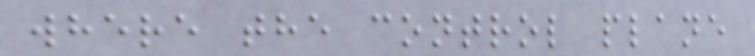where the control plane
